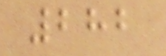282
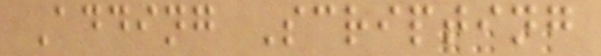Adding Scripting
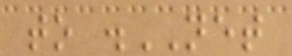to .NET
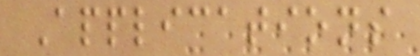Applications
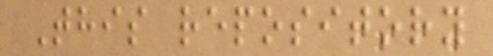This repository
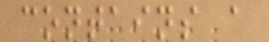contains a
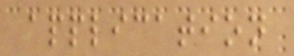application
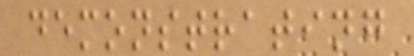demonstrating
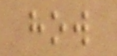how
